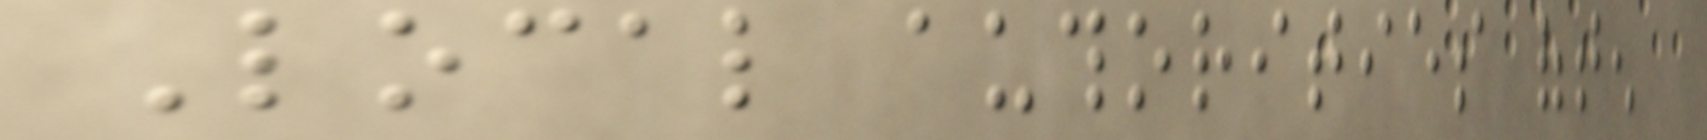Local authorities often
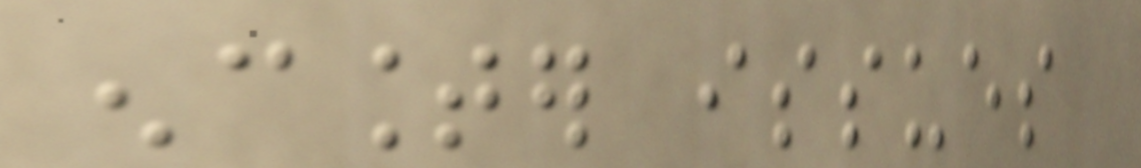encounter issues
